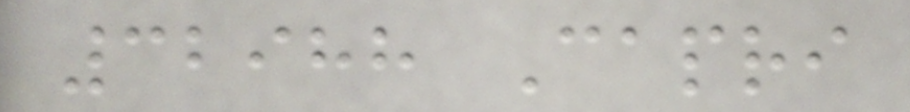32988 Capri
